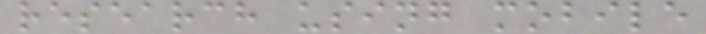research using mobile
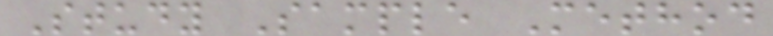Study Sample Method
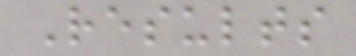Results
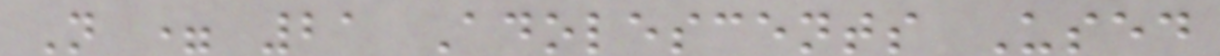N = 21 Adolescents Used
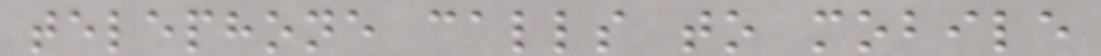telephone calls to mobile
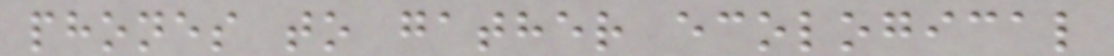phones to gather ecological
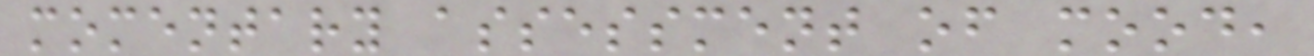momentary assessment of mood,
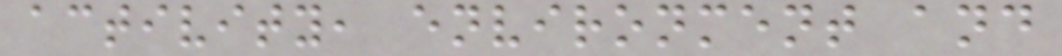activity, environment and
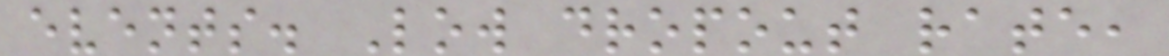events. Low dropout rate,
